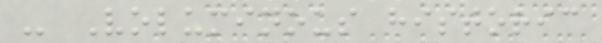- Voluminous historic
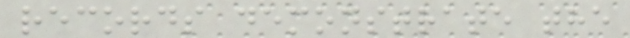records demonstrate the
